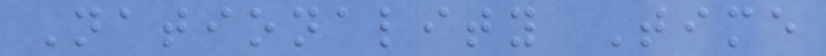Nationality Time
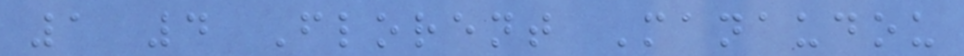1 4 Florent Manaudou
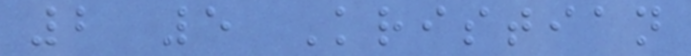2 5 Kristian
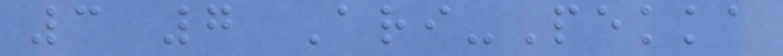3 7 Ari-Pekka
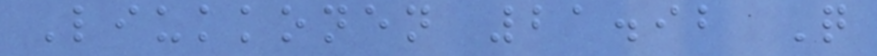Liukkonen 21.92 Q
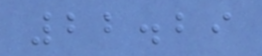22.29
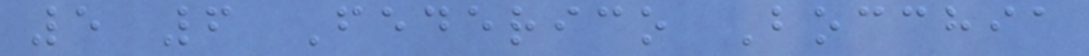5 6 Federico Bocchia
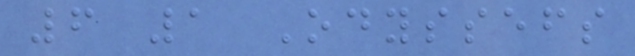6 1 Odyssefs
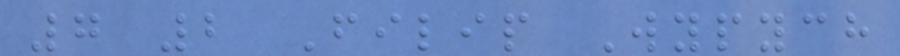7 2 Filip Wypych
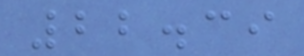22.39
